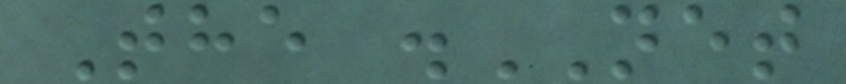The .NET
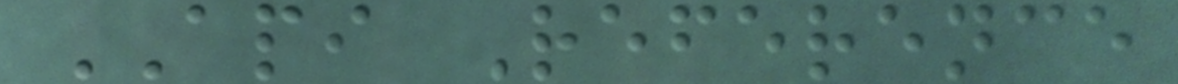API Reference
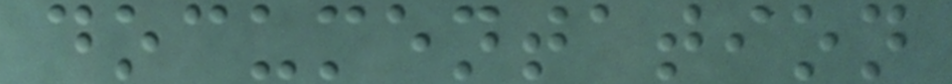documentation
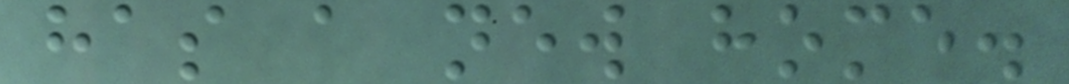has a new home.
